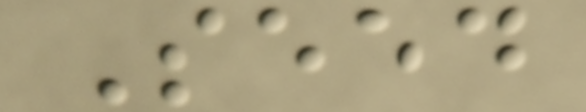Seed
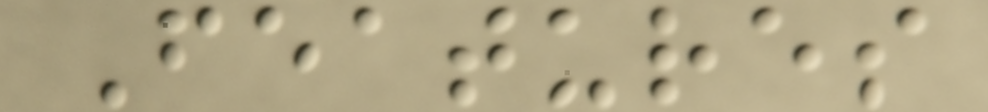Features
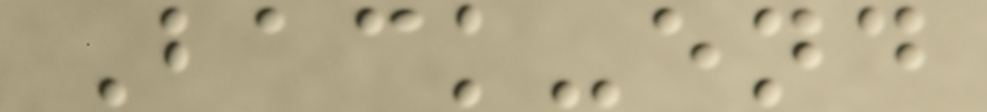Back-end
